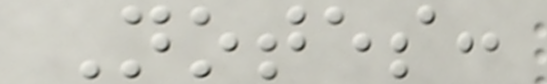Notes:
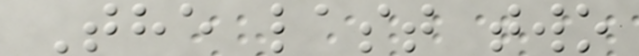The last two
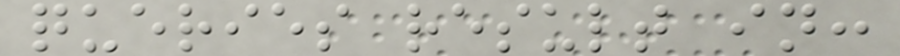queries result in:
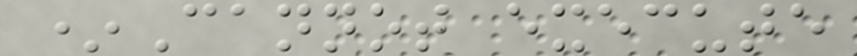*Cannot execute
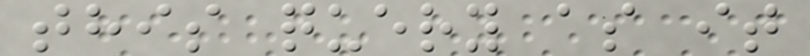this query as it
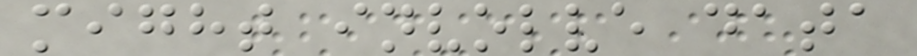might involve data
